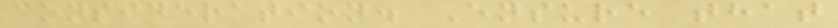consideration. Ensure that
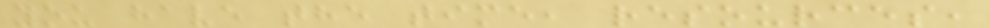you have the time, resources,
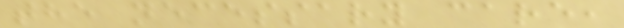the necessary care,
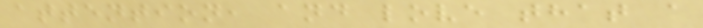attention, and love that a
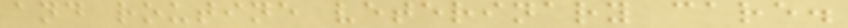and routine veterinary care.
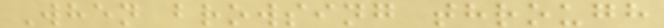When browsing through
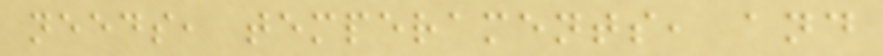needs, temperaments, and
